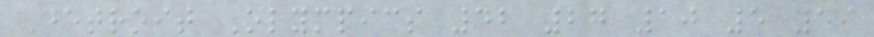Detroit Olympics 42 27 10 5 59
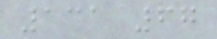131 67
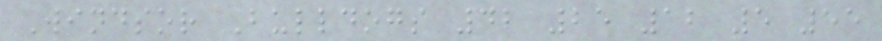Windsor Bulldogs 42 25 12 5 55
